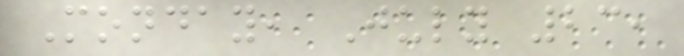Monday, July 23,
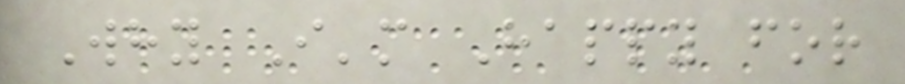Why I'm Happy for
